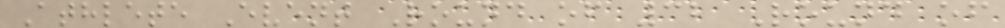Athlete Event Round of 32 Round of
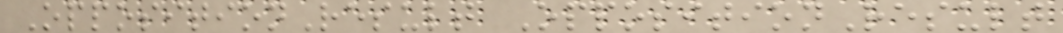OppositionResult OppositionResult
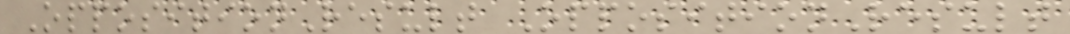OppositionResult OppositionResult
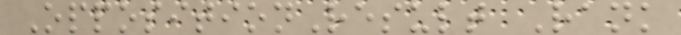OppositionResult Rank
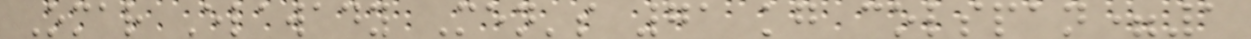Omar Elawady Men's 71 kg colspan=1
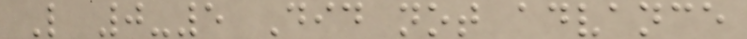L 0-5 Did not advance
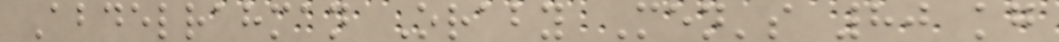Abdelrahman Oraby Men's 80 kg
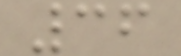36
